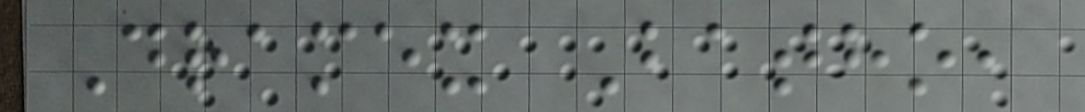Dramex Batho,
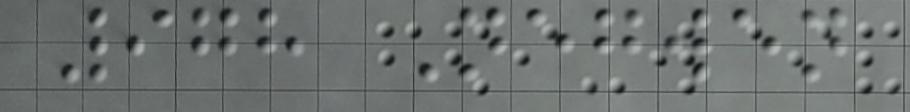978 Negwen
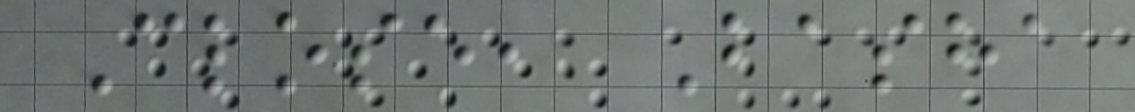Close, Basha
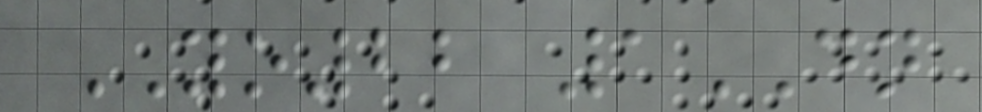YO22 1DN
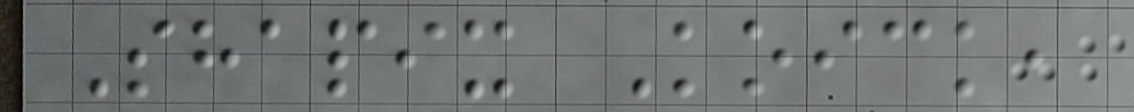Shapix Koick,
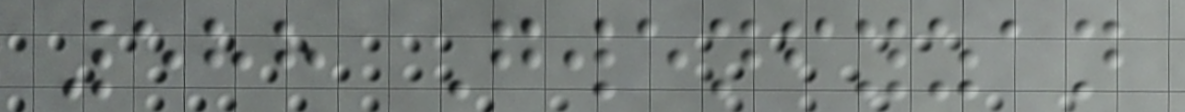588 Gwenfyzan
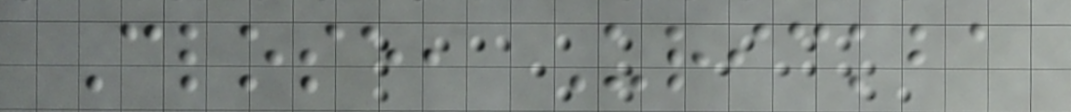Close, Urickba
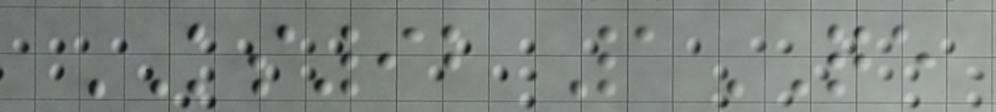KS92 1QE
